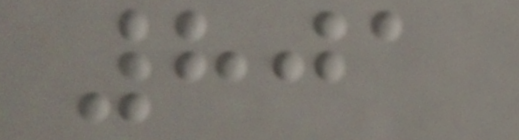801
